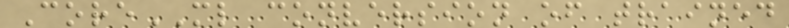CoreML conversion of trained
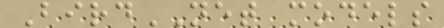BirdNET models
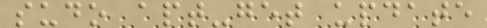sudo apt-get update
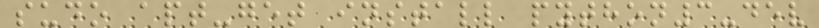sudo apt-get install python3-dev
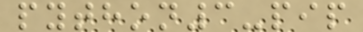python3-pip
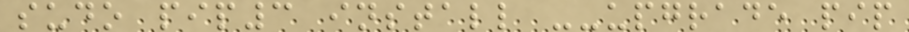sudo pip3 install --upgrade pip
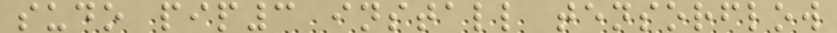sudo pip3 install tensorflow
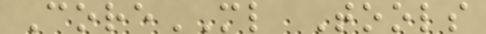CoreML Tools
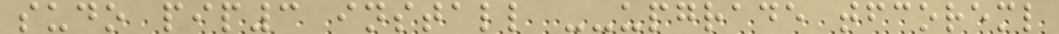sudo pip3 install --upgrade tfcoreml
